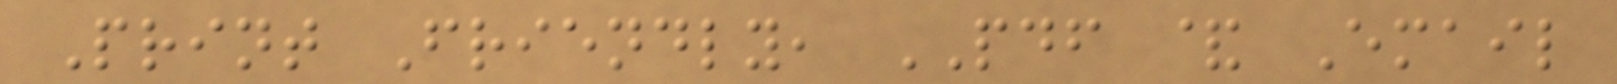Print Friendly, PDF & Email
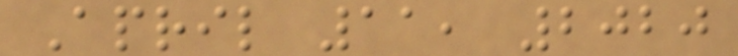April 11, 2020
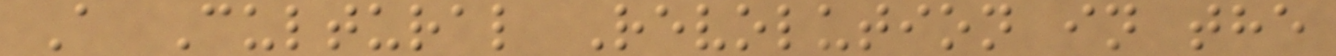A Cultural Revolution in the
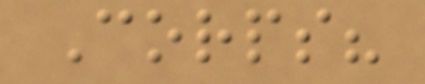Corps?
